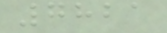7821
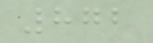872
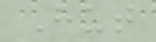Hut
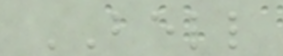BELL
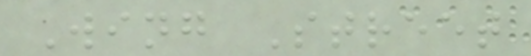Wing Street
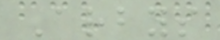Arbys
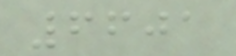6601
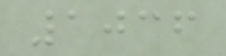1036
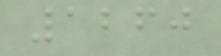1260
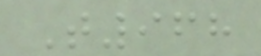T968
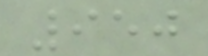950
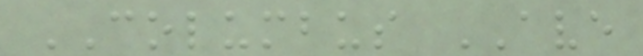COLUMBUS AVE
